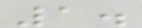1.
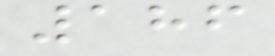186
